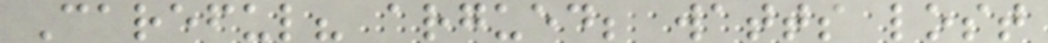Careful? argued; watts lost
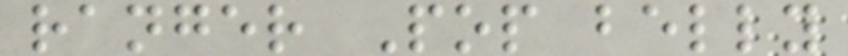ranger Pop belly
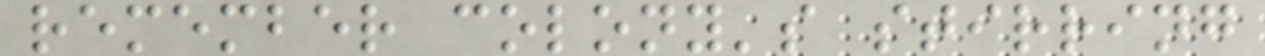remember colony's stirring
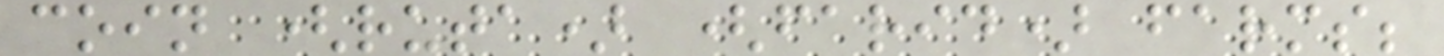coin (ruta) (farid) farms;
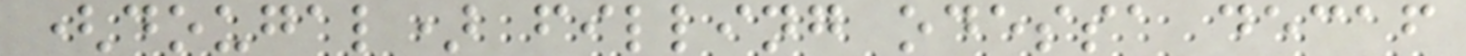(dougal) filling odessa decaf
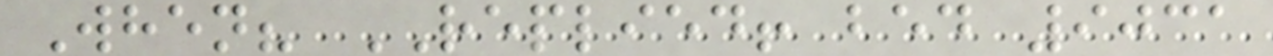When? REPLIED! bed 9031
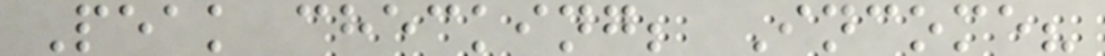Peak checking; Income?
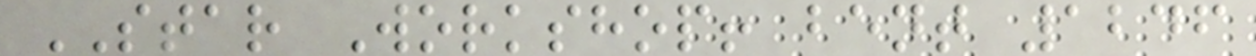STAR Workshop! bent 1246
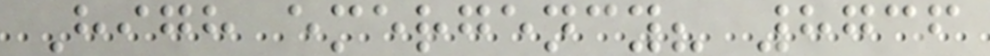High emergency? 8736
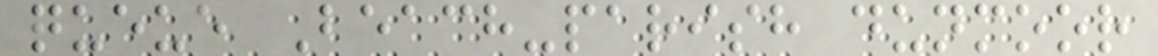queue Beach-parish dunmoor
